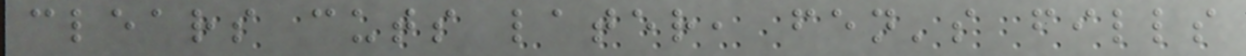clears cuts later, fen's fills
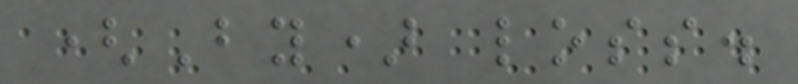(By) loss.
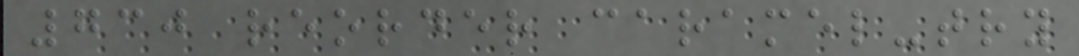730 reorder caramel-try
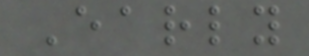Early
